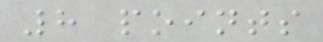8 points
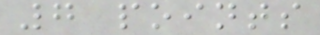7 points
